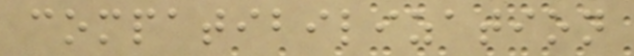compatibilization
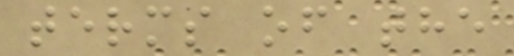terms of the
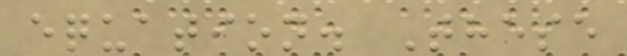equation. These
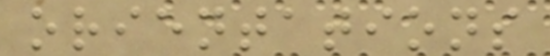orientations
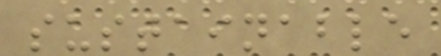sustainable
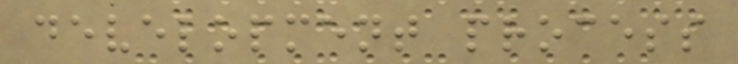development process
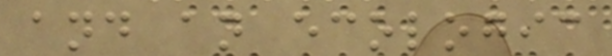and an ecologic
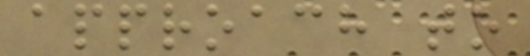approach to
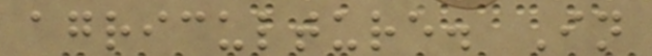agriculture. In
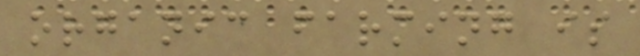organic farming is
